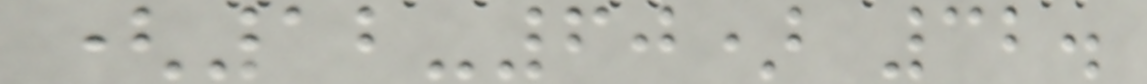(12-60) 32.
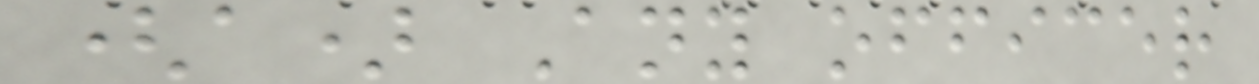(a) Any officer
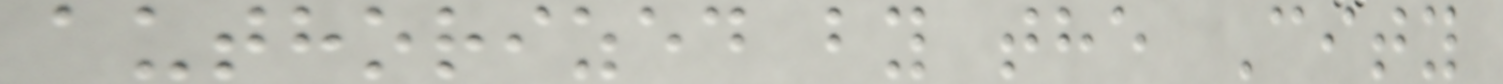authorized by the City
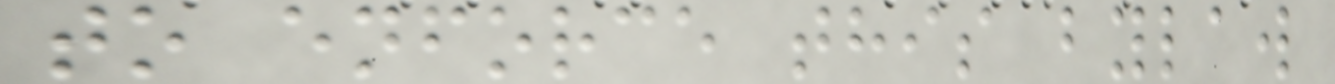to enforce this bylaw
